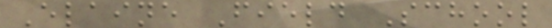Elaine Field School
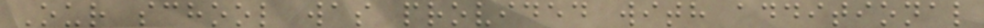Our school was provided with additional
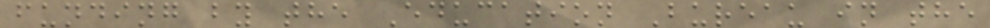funding by the Education Bureau in the
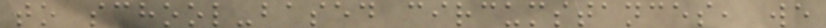to school-based circumstances, we
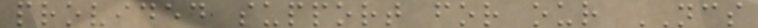provided support for our NCS
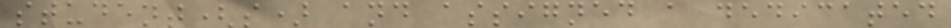student(s) and assigned a dedicated
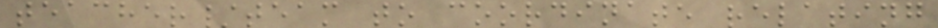teacher/team to coordinate relating
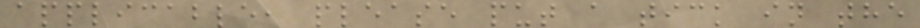applicable, please put a tick in the
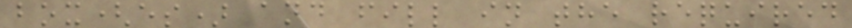box(es) and fill in the required
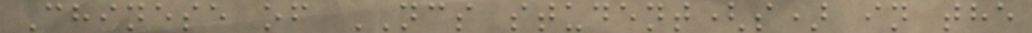Chinese of NCS student(s) in the
